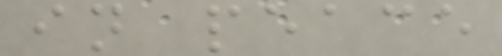in peace
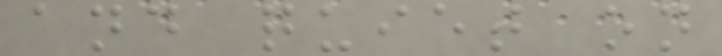and quiet on
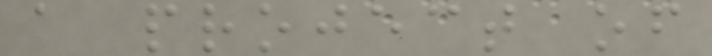a project of
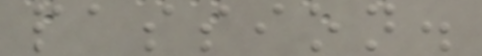passion.
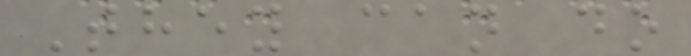They can do
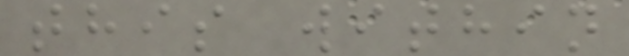this within
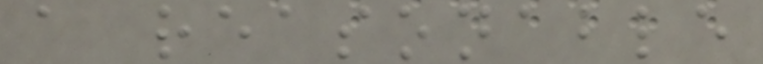a reasonable
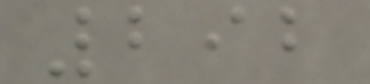292
